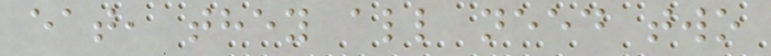eat, they all need two
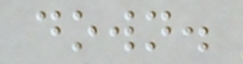down.
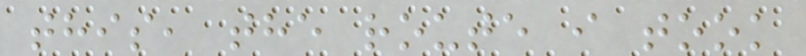this, the route i took
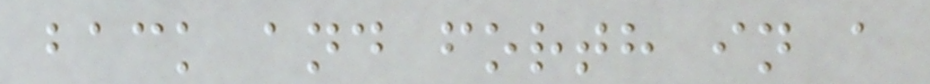back and forth in a
